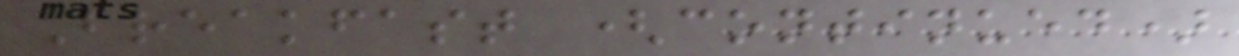Breakfast (continued)
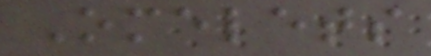Omelets
